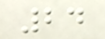24
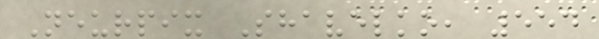Neurpix Shavelko, 554
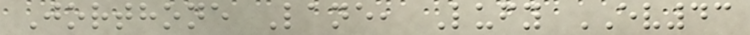Jorthone Lane, Lufy EV43
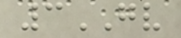3GV
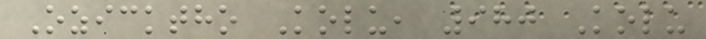Ozicktho Kolu, 980 Kolu
